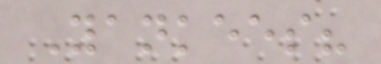Yankees?
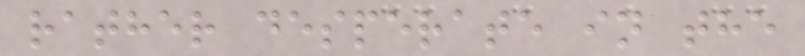rather desperate in the
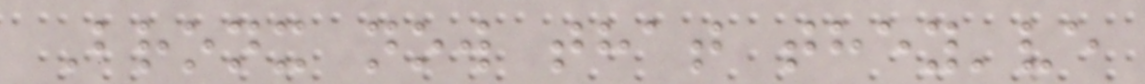Bronx now that they've
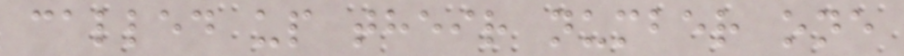called up their number one
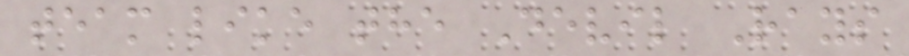team like the Devil Rays
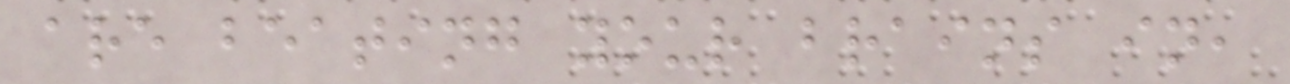are beating your brains in,
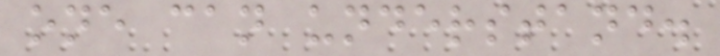one can understand.
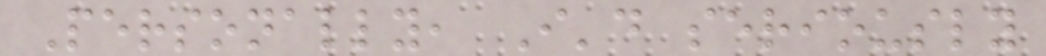Personally, I'd seriously
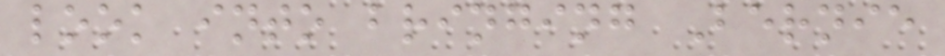look into bringing Bernie
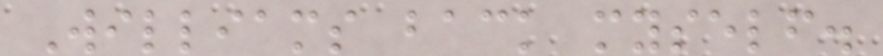Williams back myself.
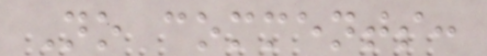No comments:
